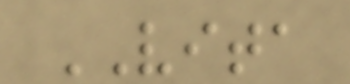VITA
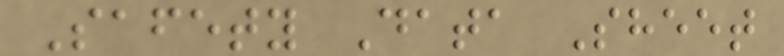Safety Data Sheet
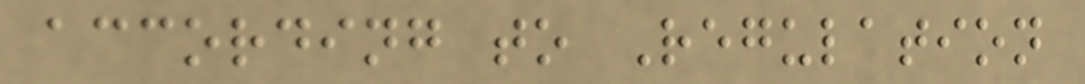according to Regulation
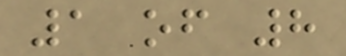1 of 8
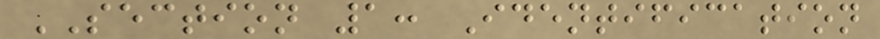SECTION 1: Identification
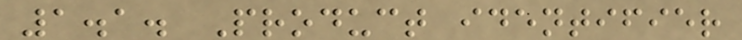1.1. Product identifier
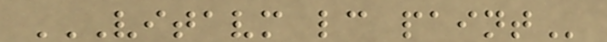VITAVM LC PAINT
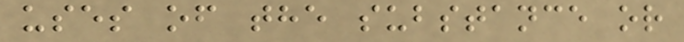uses of the substance or
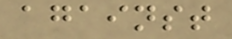against
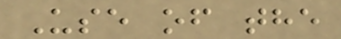Use of the
